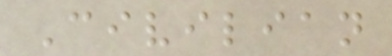Civilian
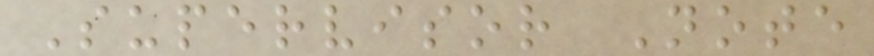Supervisor Note
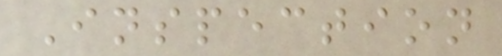Inspection
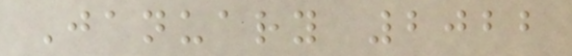January 2022
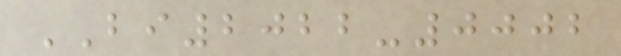BI2022-0002
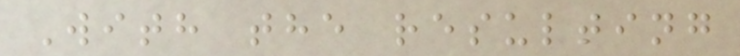With the resulting
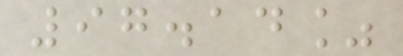97.14%
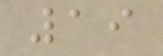19
